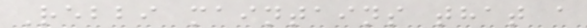Rebbi maintains that a
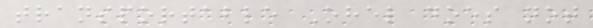transportable Ohel does not
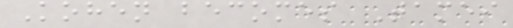Kohen becomes Tamei
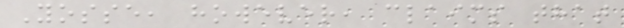Yosse, however, claims that
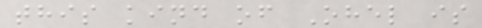this kind of Ohel is
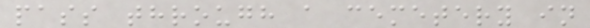pass through a cemetery in
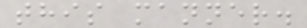this manner.
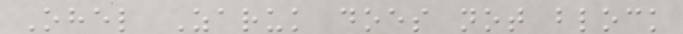Ohel Zaruk does not block
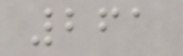261
